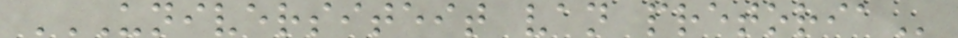UNIVERSITEIT VAN PRETORIA
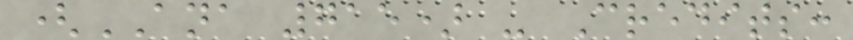(ANA 715) - Credits:
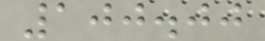100.00
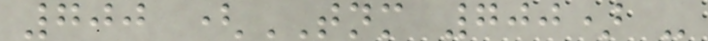700 (TNM 700) -
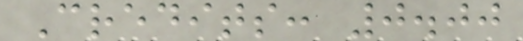Credits: 0.00
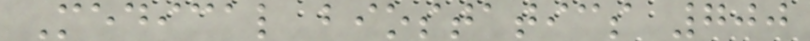Medical biostatics 700
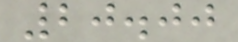20.00
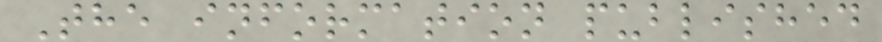The information published
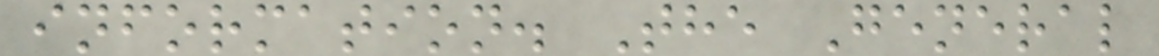information. The General
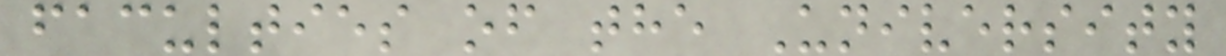faculties of the University
